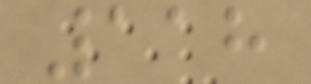118
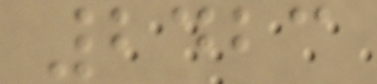2423
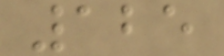125
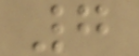7
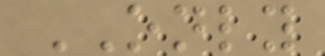ONLY
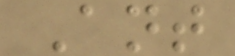Ant
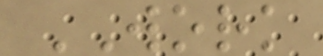WORK
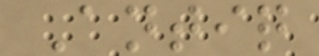Antiq
